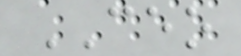CEO
